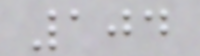104
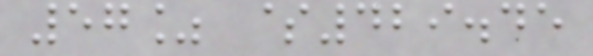57% $429.45
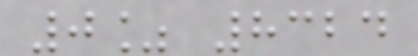0% 8324
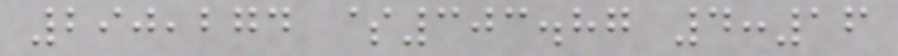290,274 $303.87 4:16
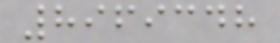8969348
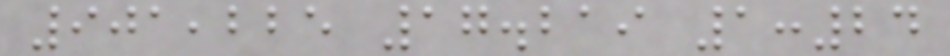901,225 17.219 1:24
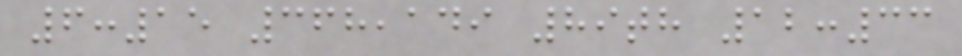6:15 368,149 89th 12:33
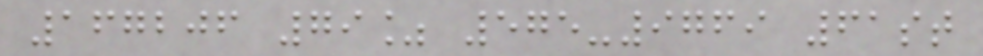167206 79% 575-9769 61st
